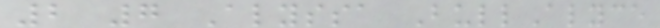2 7 Alyssa BullAlyce
